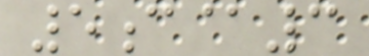5c@3
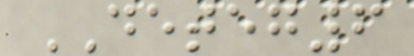DETEG6
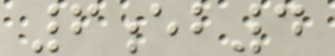6eb4
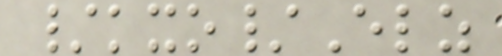/kxo/Elz
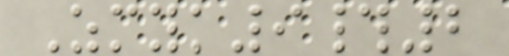Zmyk9#2
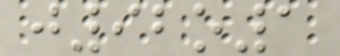j92o1
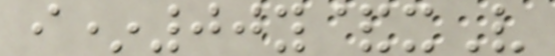i*00y&xV
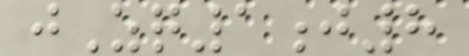jZq1j8
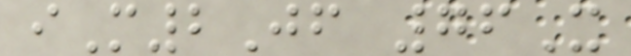iM2Jf 76X
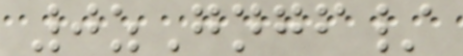0zGngf/
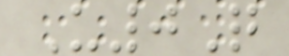U0Q
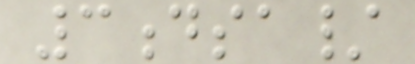3dsa/
